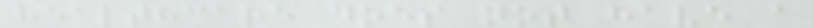healthcare does not have a
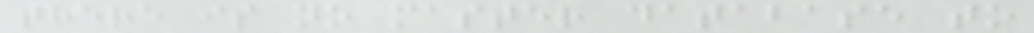there is no master database to
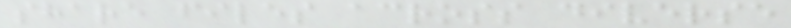share files across diverse
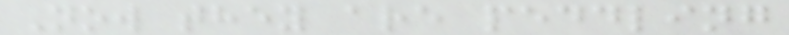Now they are peddling
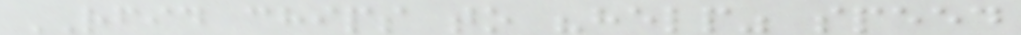RFID chips to "help" speed
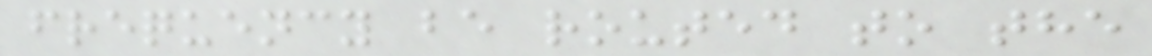frequency be routed to the
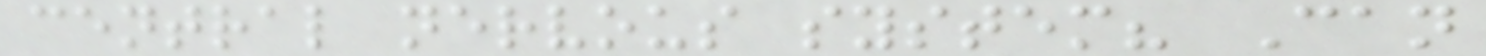central nervous system? Can
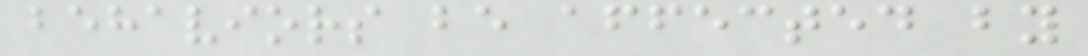behaviors be affected by
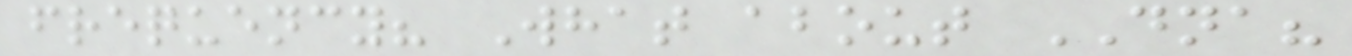frequency? What about DNA?
